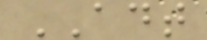ADT
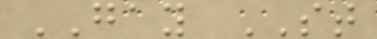GAY ST
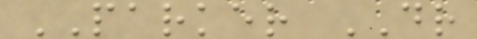PARKER DR
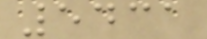5431
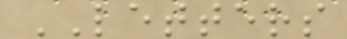LETTERS
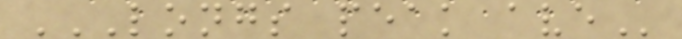LONGS PEAK AVE
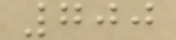700
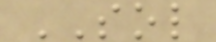SOL
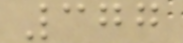377
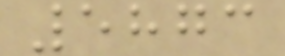5873
